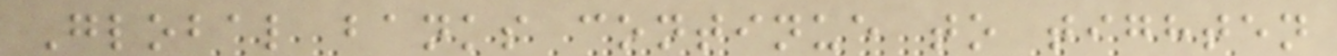Global banks continue to tighten
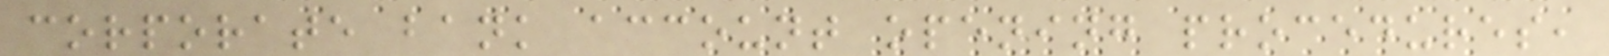corporate bank account opening procedures,
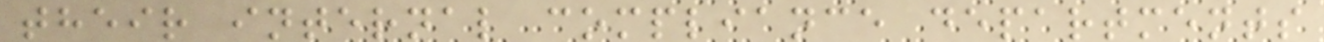their internal compliance departments
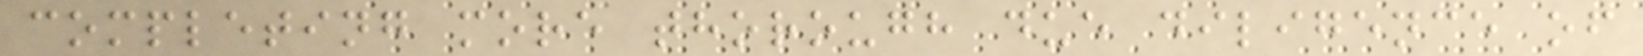completing more thorough due diligence of
